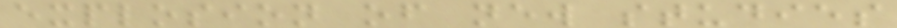explosion of new studies
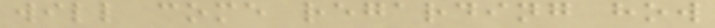will come regarding how
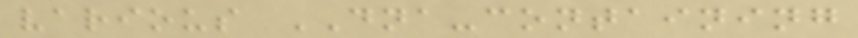various DNA-containing
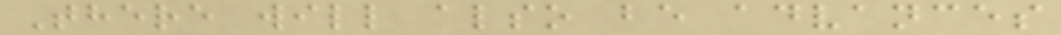There will also be advances
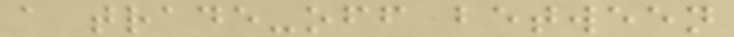a trade-off between
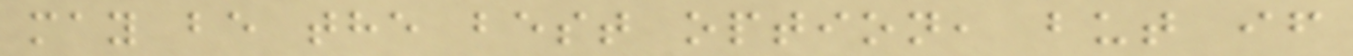may be the best option, but if
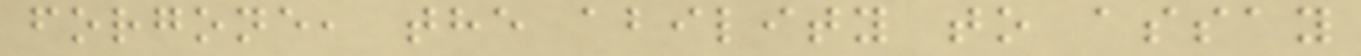forgone, the ability to assay
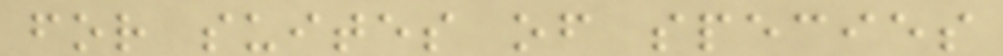for suites of species
